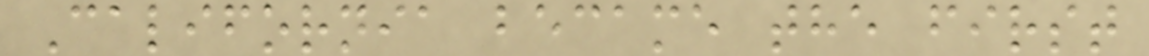California became the first
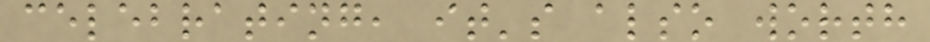celebrating, it's also worth
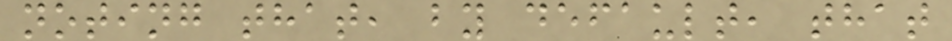noting that, by default, that
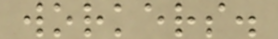workers.
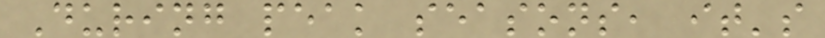During peak seasons, it's
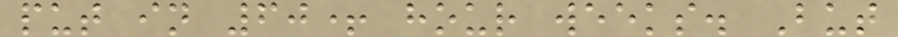put in 60+ hour weeks. But
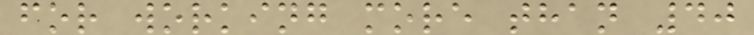for working more than 40
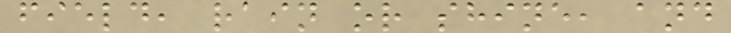field, rain or shine, and
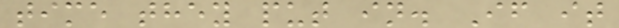time they put in. If it
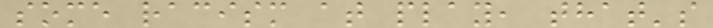some racism at play, that's
